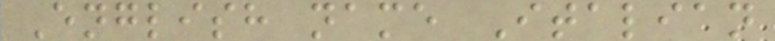English name Italian
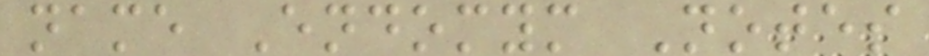name Endomym Notes
